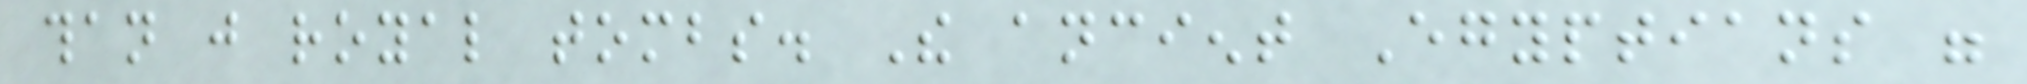than just royal tombs. The ancient Egyptians were
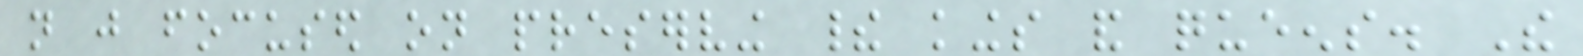not just focused on preserving their kings and queens. The
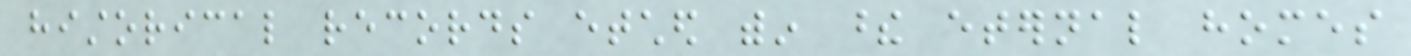historical records etched within these eternal homes
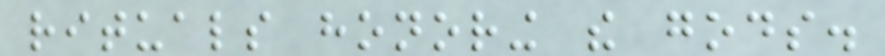rituals honoring the gods.
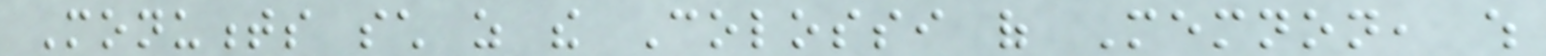Monuments such as the Colossi of Memnon, which
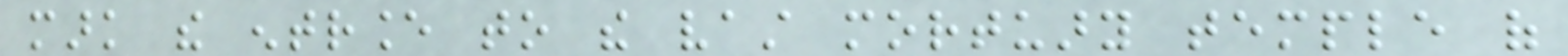mark the entrance to the vast mortuary temple of
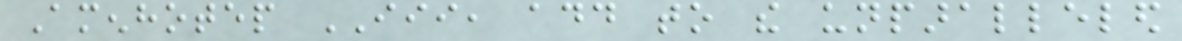Amenhotep III, add to the unparalleled
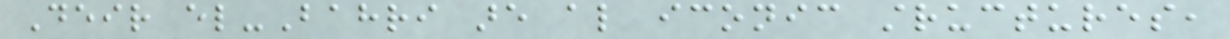Deir el-Bahri are also iconic structures,
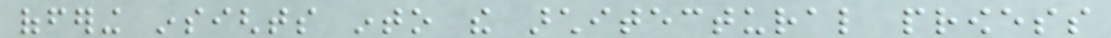offering insights into the architectural prowess
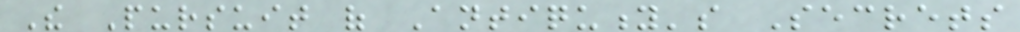The Pursuit of Antiquity's Secrets
